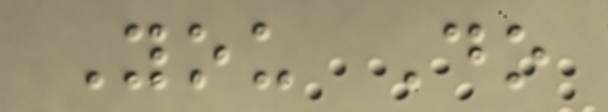You Do
